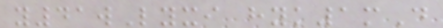y41wLyxi hyk1mD
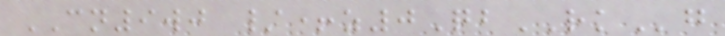CN9wj /+z0QbRKg
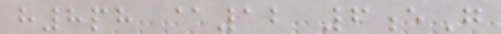h8ph @12 6eG
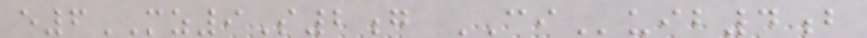e6MZ9S2g CIuib4b
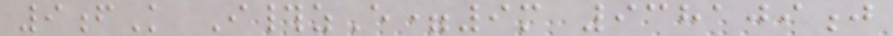9fK I#zE=9m 938109j
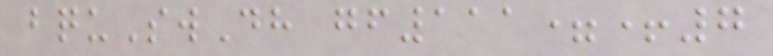bquSwDh gf111=+7
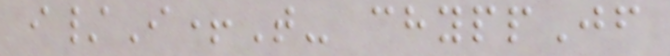i/I+T- chyppJf
